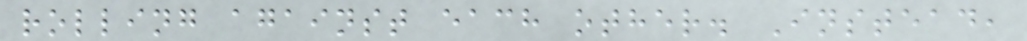rolling against each other. Instead,
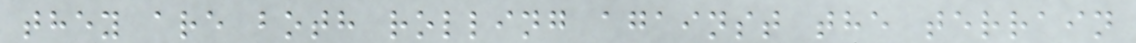they are both rolling against the terrain
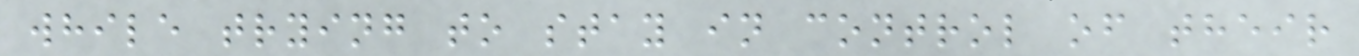while trying to stay in control of their
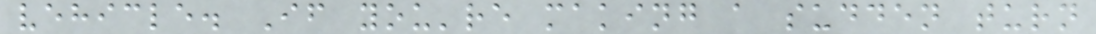vehicle. If you're making a sudden turn
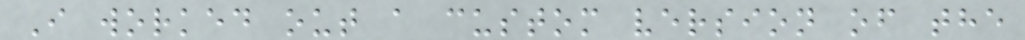I worked out a custom version of the
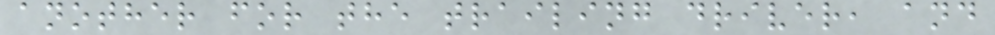another for the trailing driver, and
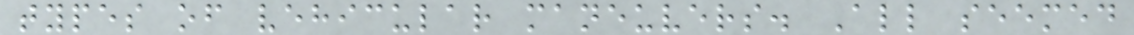types of vehicular maneuvers. All seemed
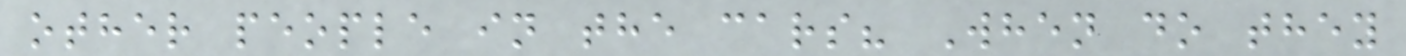other people in the cars? When do they
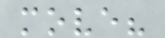move?
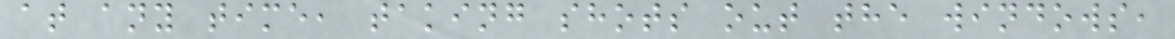at any time, taking shots out the windows,
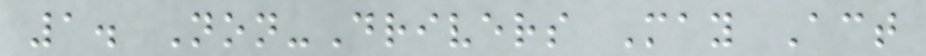1. Non-Drivers May Act
